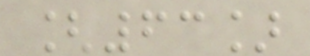[63]
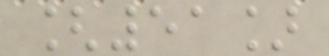[51]
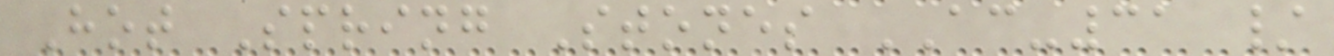Hot Spring Stones AC-31 /
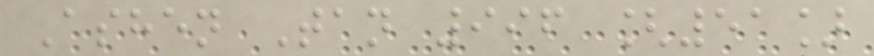Ashen Tan 996 [51]
